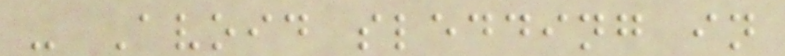- Avoid sledding in
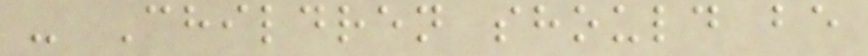- Children should be
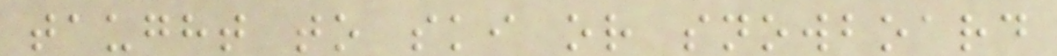taught to ski or snowboard
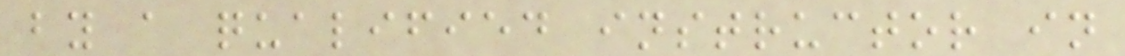by a qualified instructor in
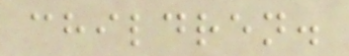children.
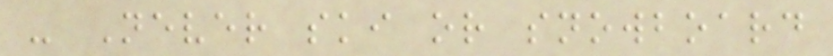- Never ski or snowboard
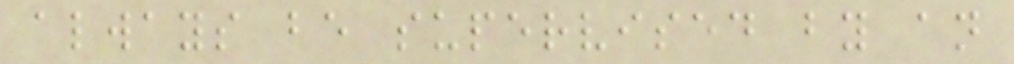always be supervised by an
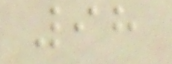98
